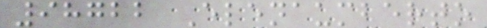98722 Elenaumberto
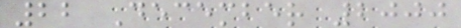22 December 2000
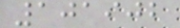101902
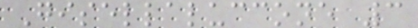Gisellaluccone 3
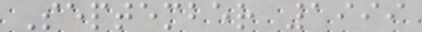September 1999
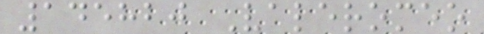145820 Valeromeo
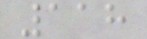118
